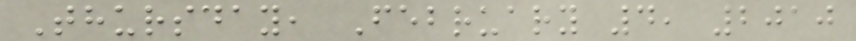Thursday, February 4, 2010
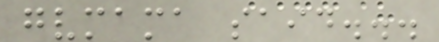gvmama said...
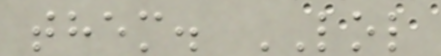them. LOL
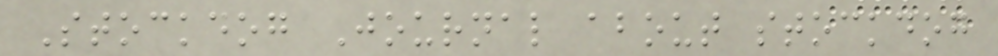Stockdog Journal about stockdog
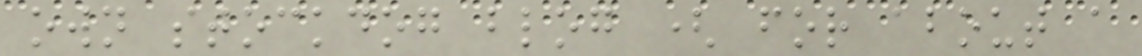own stockdog blog ( for about a
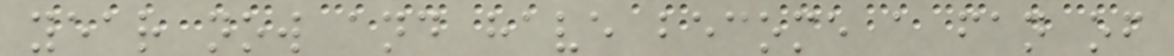year now and have become a fan of
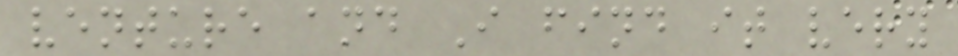venture and I find it very
